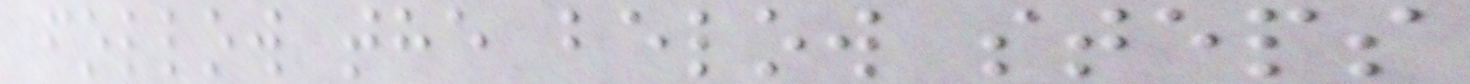follow the below steps
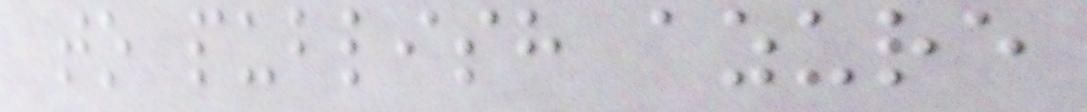to publish azure
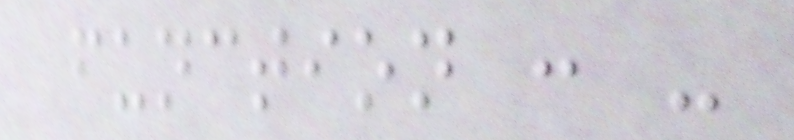function : -
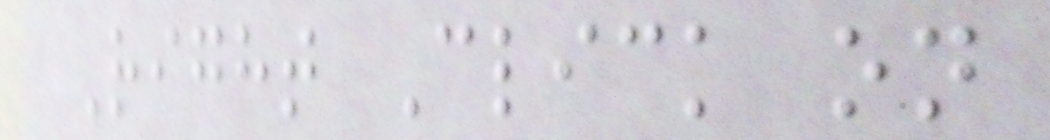Right Click on
